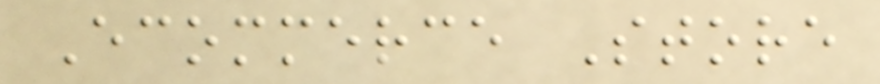Ecommerce Store
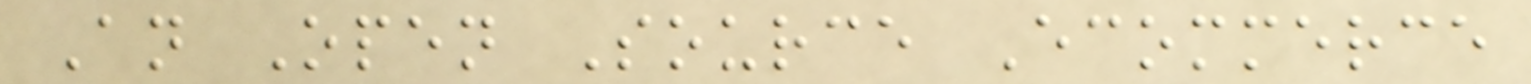An Open Source Ecommerce
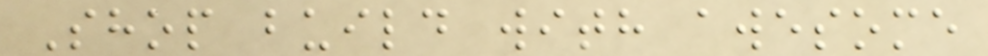Shop build with awesome
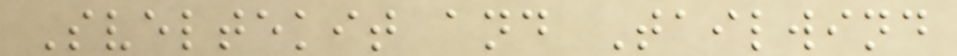Sveltekit and Tailwind
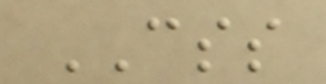CSS
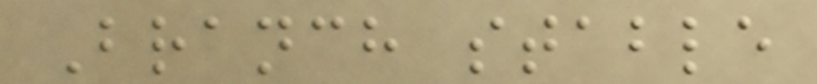Branch stable
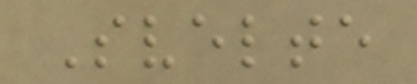Svelte
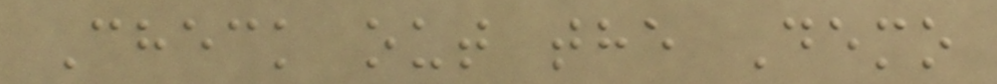Check out the Demo
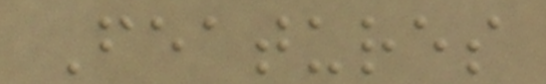Features
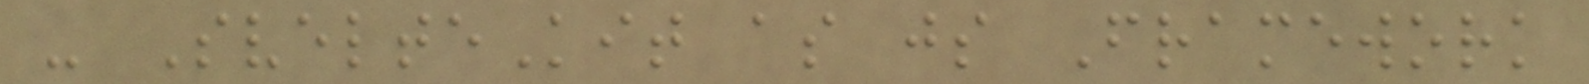- SvelteKit as js Framework
